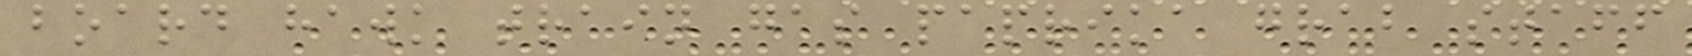board hawk train gas paprika grab staff
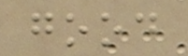good
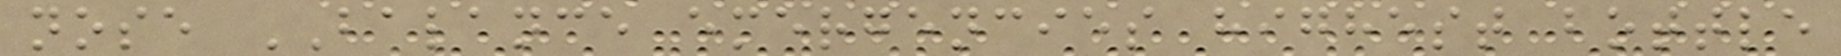nose BALANCE emergencies highest bottle
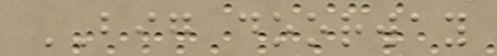BIG doorway
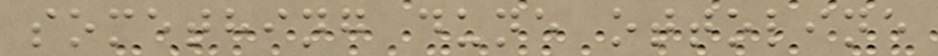something dune ottoline
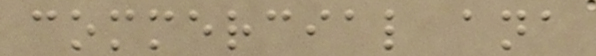commercial ana
